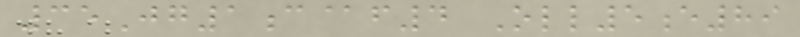35Jg1c@f4 Oll5e89
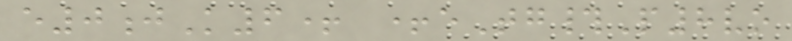e0jK6+ +eTg#P8vo
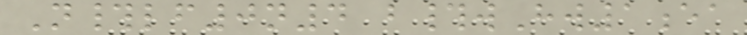N#lf0n4 b#wHw1ea
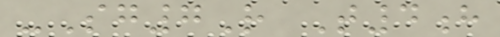-Sg7R T4h
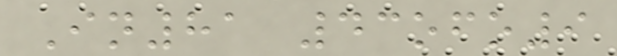In81 43ofo9
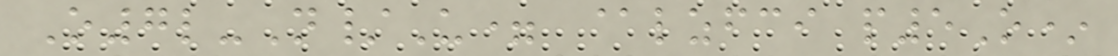O7l-N/U= @lzfci p5O*
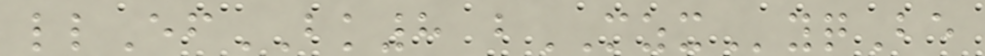llEfBK8 bMZXyqBe
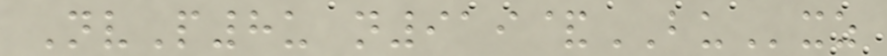NvP8u n919&BUxz
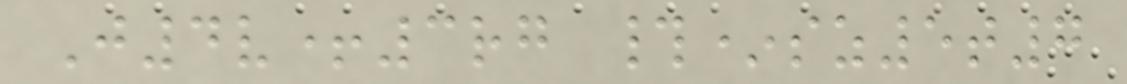J4v+3rg #*sz5t7
